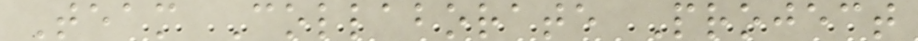Team Collaborate Project
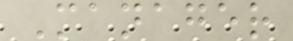Manager
